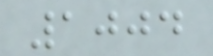1004
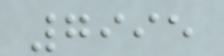7995
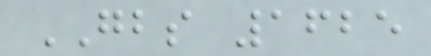GBS 1625
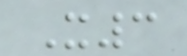X3
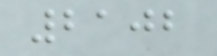2102
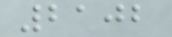2102
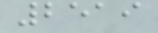2519
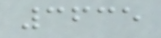3635
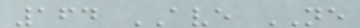164 AVE NE
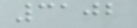3102
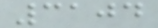3104
